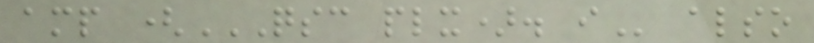amp (QSC PLX). I also
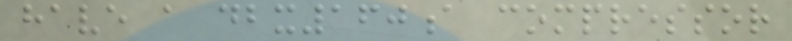have a dbx160a compressor
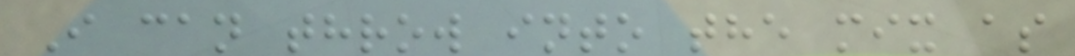I can throw into the mix as
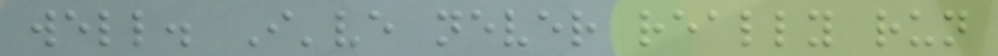well. I've never really run
